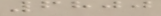6800
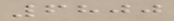6800
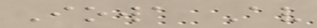Iowa Av
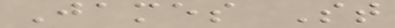James St
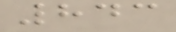843
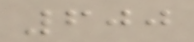600
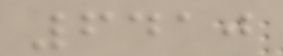6410
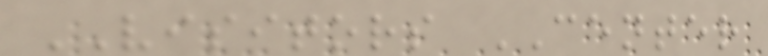VISITORS CENTER
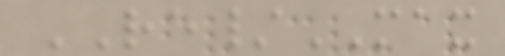RE/MAX
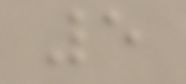5
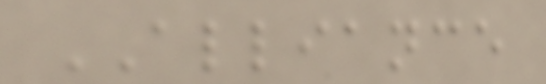ALLIANCE
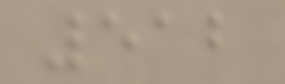512
